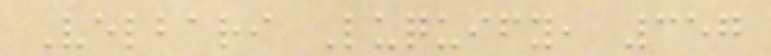Velbari Luquify, 357
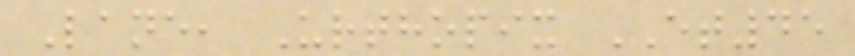Lane, Urthopix ET45
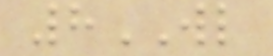8WL
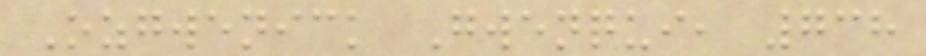Ozgwenick Gwenqui, 738
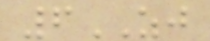6ZJ
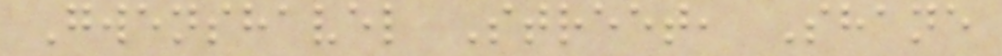Gwenshavel Street, Shane
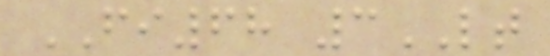FI68 3LT
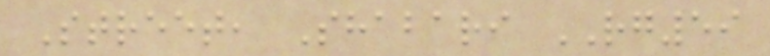Street, Shabari RG59
